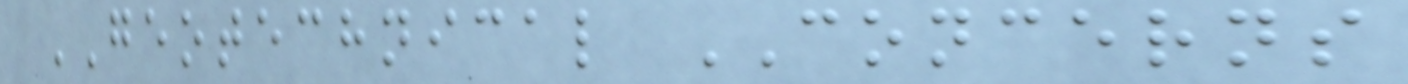GEOTECHNICAL CONCERNS
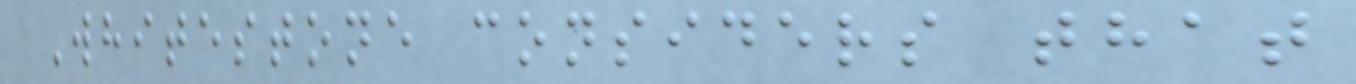Whitestone considers that
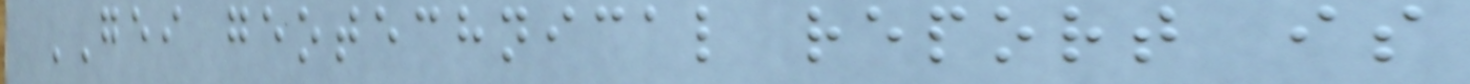GEI geotechnical report is
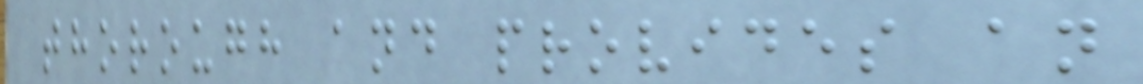thorough and provides an
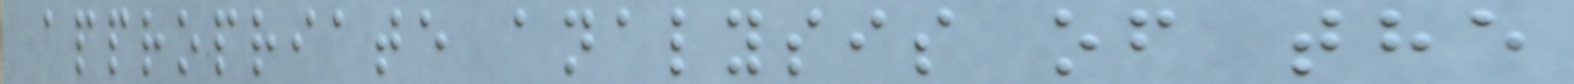appropriate analysis of the
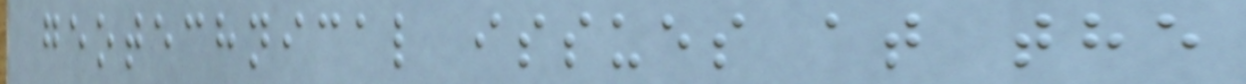geotechnical issues at the
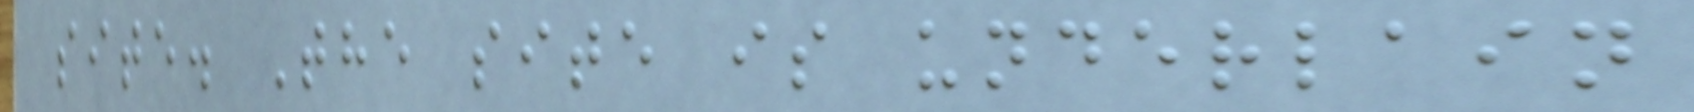site. The site is underlain
